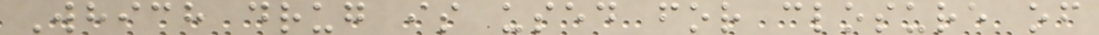Which drug is used for closure of
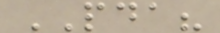PDA?
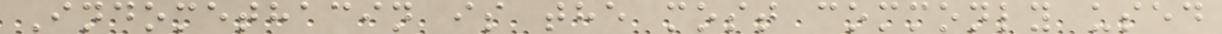Indomethacin is the most commonly used
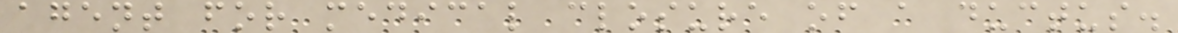agent for medical closure of a ductus.
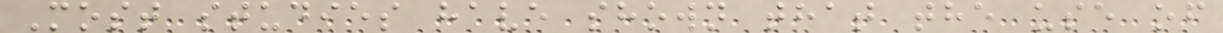Most studies have shown that the use of
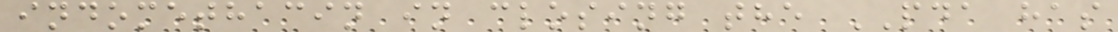indomethacin in closing the PDA has
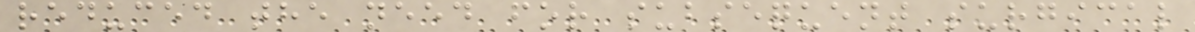reduced the need for subsequent surgical
